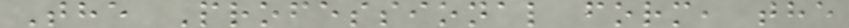The Professional form, the
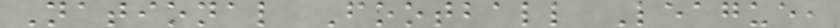National Football League,
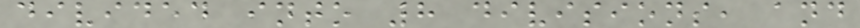divided into 8 divisions, and
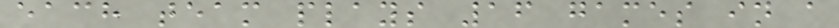each team plays 16 games in a
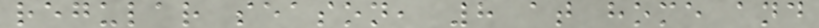regular season, 8 at home and
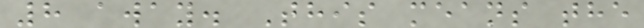8 away. This means the
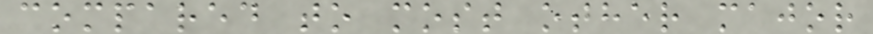compared to most other major
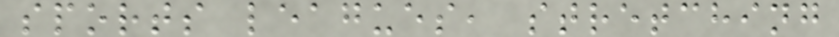sports leagues, stretching
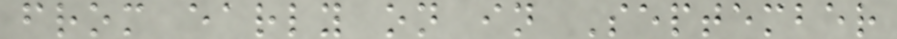from early on in September
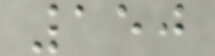150
